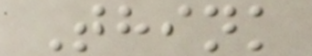Think
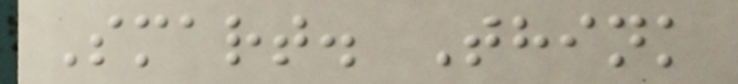Smart. Think
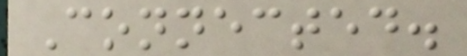Connected.
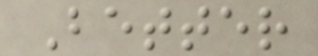Better
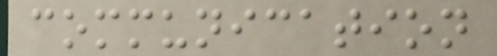communication
